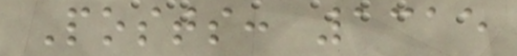Posts: 1315
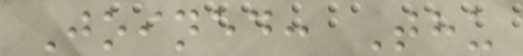Joined: Thu
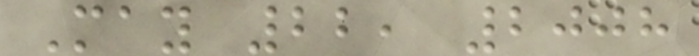May 22, 2008
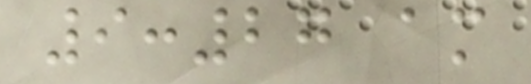9:27 am
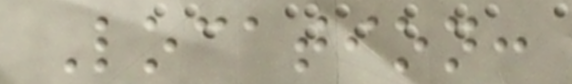Location:
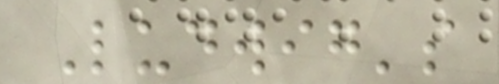Ludwig's
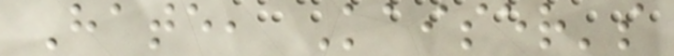Hate, Kaiser's
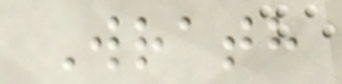Wrath
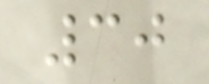30
